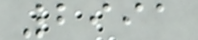2991
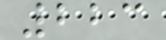223
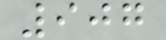907
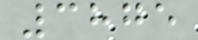3875
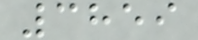3859
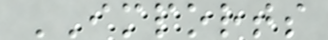IMPORTS
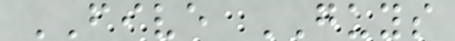FIVE GUYS
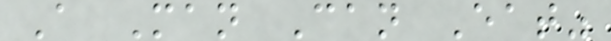A Man Can Eat"
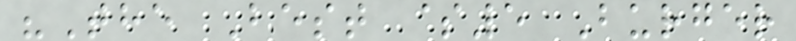"The Best $5 Burger
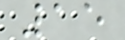15
